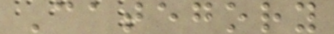Category
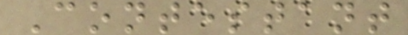Contestant
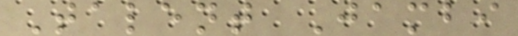Talent Jambi
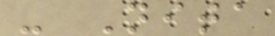- Nita
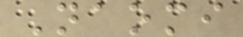Naomi
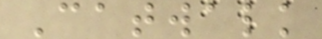Catwalk
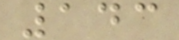143
